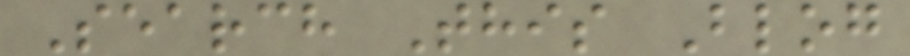Search This Blog
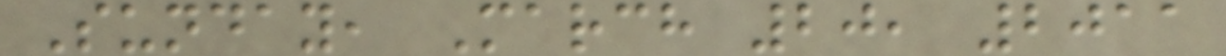Sunday, March 20, 2011
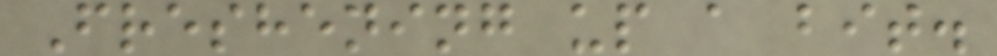Freshening up a bit.
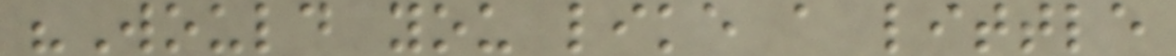"Would you like a little
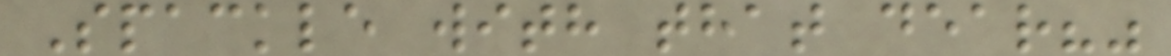Spackle with that dear?"
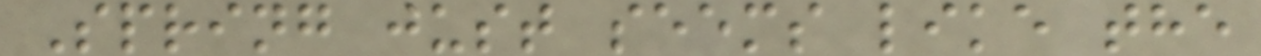Spring just seems like the
